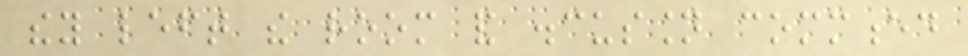they left the room and discussion commenced
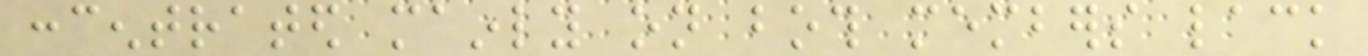concentrated mainly on both members lack
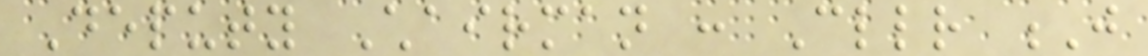Deputy Chairman : Cllr J
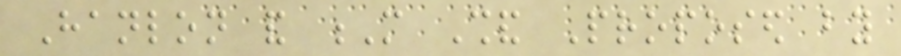Hanlon and M Shand Proposed by
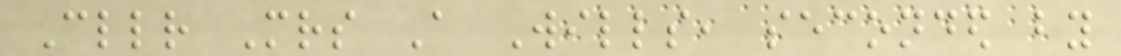Cllr Mrs A Wills, seconded by
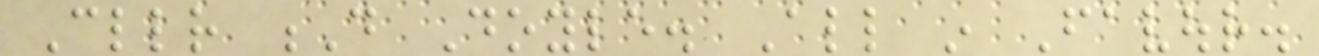Cllr D Doyle. All in Favour.
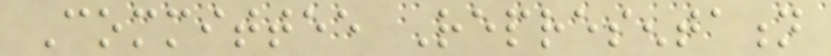Committee Representation
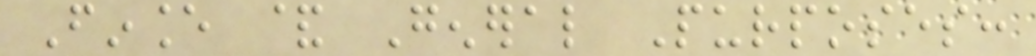Finance & General Purposes:
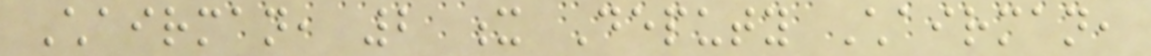Chairman, 2 x Deputy Chairman,
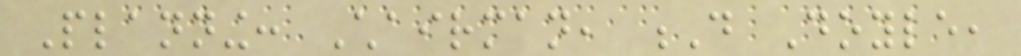Planning: Chairman, D Doyle,
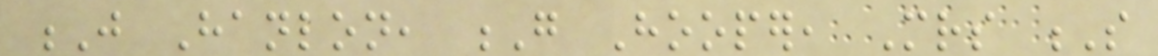J Hanlon, G Hooper, Mrs S
